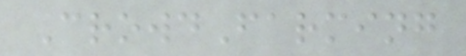CrowdFarming
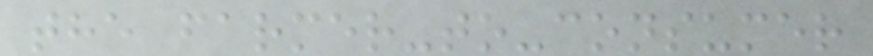the farmer-to-consumer
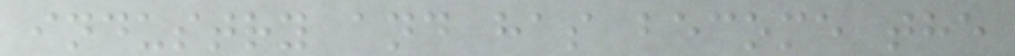industry and has become the
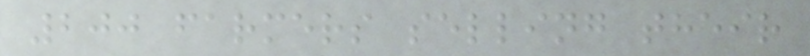200 farmers selling their
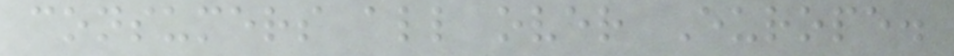consumers all over Europe.
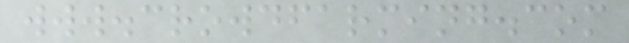www.crowdfarming.com
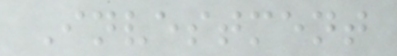Investment
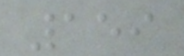159
